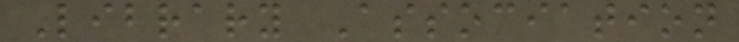Library Association
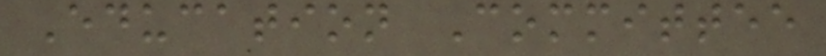Education Committee
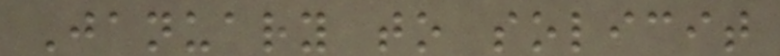January to solicit
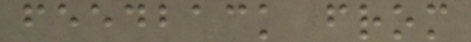feedback from
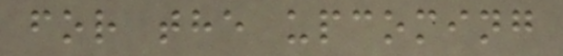for the upcoming
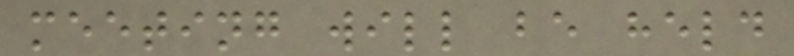meeting will be held
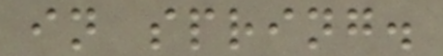in spring.
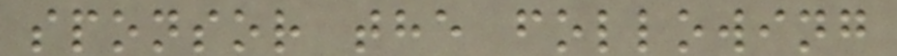sponsor the following
